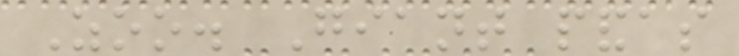Zoo. Giant pandas
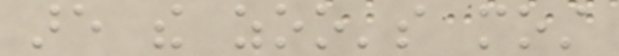are the zoo's most
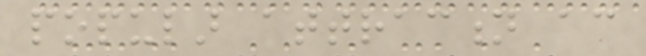popular attraction according
